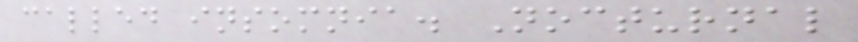called insomnia. Nocturnal
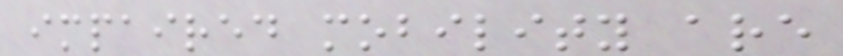impaired mobility are
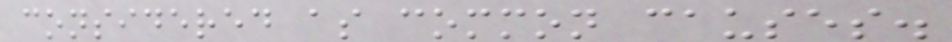considered as common causes.
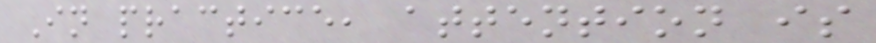In practice, attention is
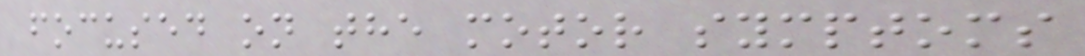focused on the motor symptoms
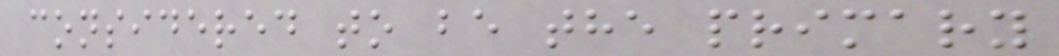considered to be the primary
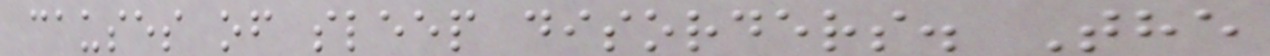causes of sleep disorders. The
